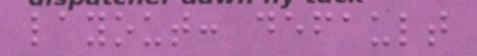layout: default
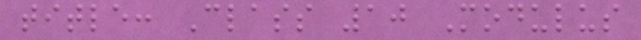title: Class 10 Modulus
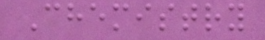Chemistry
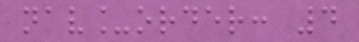nav_order: 4
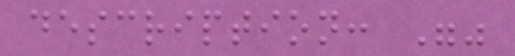description: ""
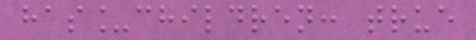has_children: true
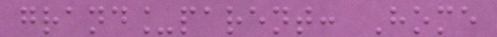grand_parent: Home
